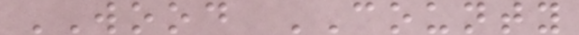WOOD COUNTY
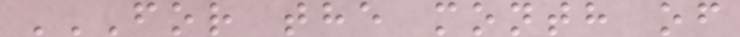FOR THE MONTH OF
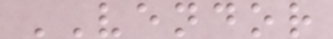VENDOR
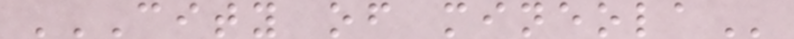CITY OF MINEOLA
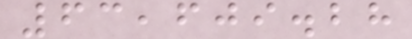63,609.28
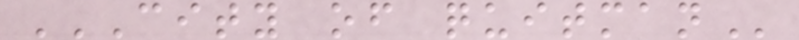CITY OF QUITMAN
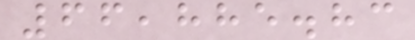66,885.83
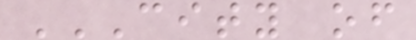CITY OF
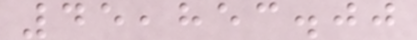45,853.00
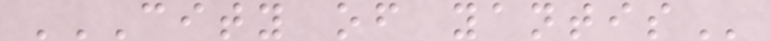CITY OF YANTIS
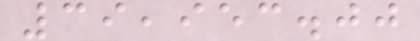39,953.00
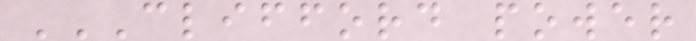CLIFFORD POWER
